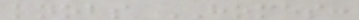knobs HOMES:
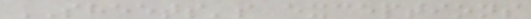SHEETS's exceptions
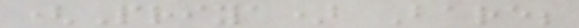(Priya) Bare;
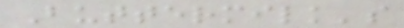Buttermilk's
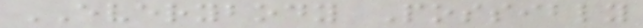EVERYBODY Possibly
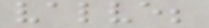valve;
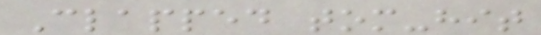Clapped tom-hit
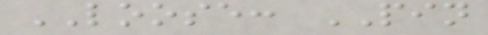LOOSE: PIN
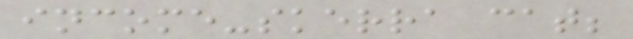income-skerra cat;
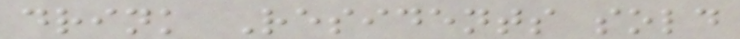drink Residents sold
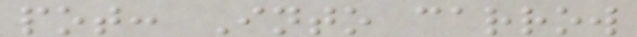pot: Into carrow
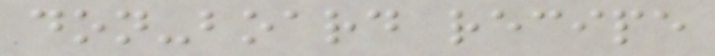don-board recipe
